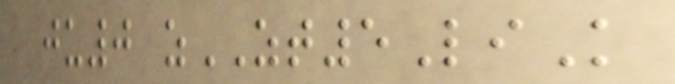ju0 zZT5LiK
